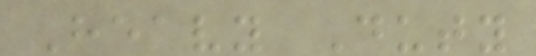Heavy Duty
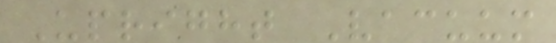Upright Vacuum
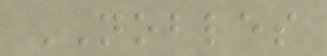NOBLES
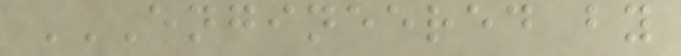ENGINEERED BY
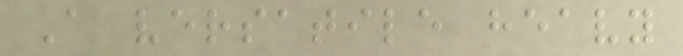A versatile heavy
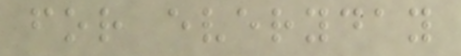for everyday
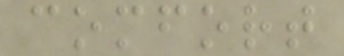comfort
